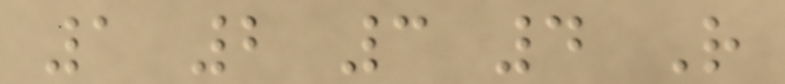1 2 3 4 R
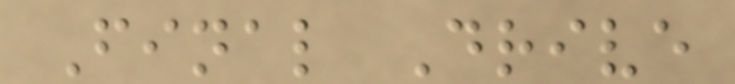Final Drive
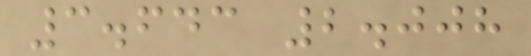3.643 2.008
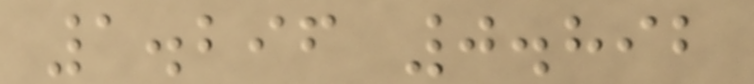1.296 0.892
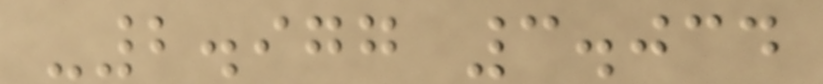-2.977 3.034
